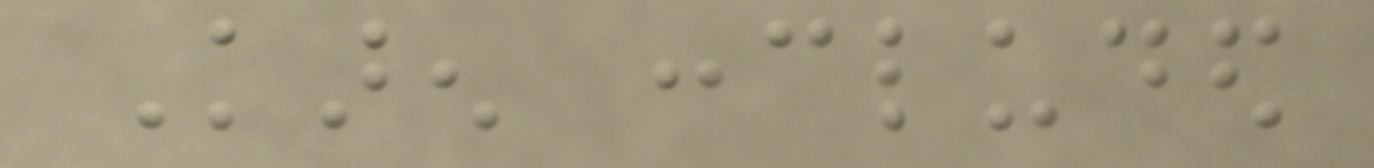Karen concluded
